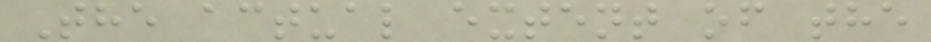The actual extent of the
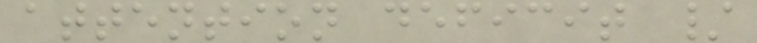attention deficit /
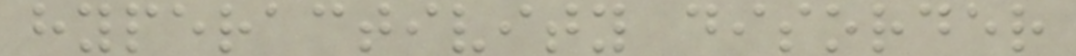hyperactivity disorder
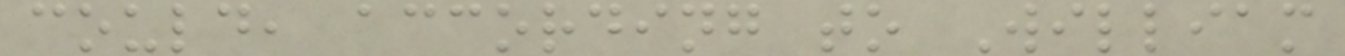could, according to William
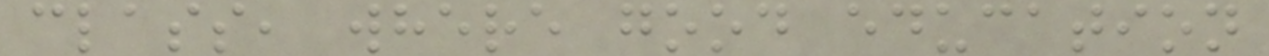class, where good education
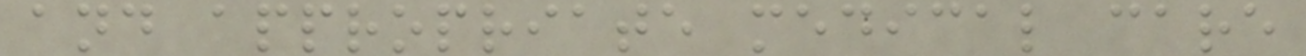and appropriate medical care
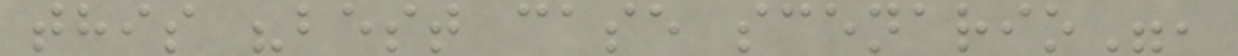this "best case scenario",
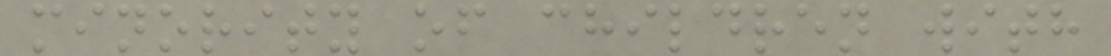minority of children with
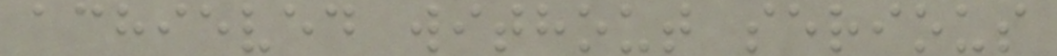achieved without serious
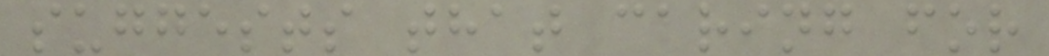suggests that caring for
